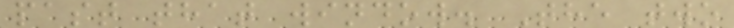past that window. The two
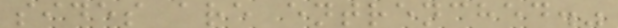sides are entrenched."
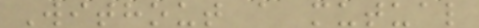Without a mutual
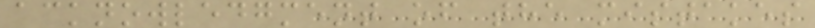acknowledgment of the mistakes
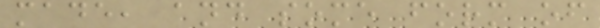made, and some form of
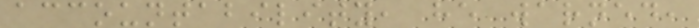accountability, he warned,
